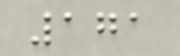171
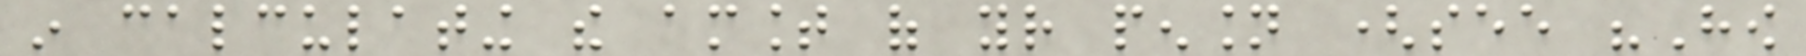in calculating the amount of your pension (see "How
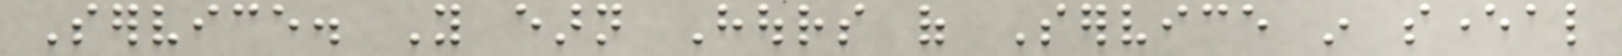Service. You earn Hours of Service in several
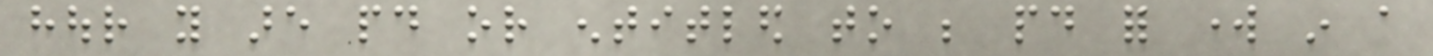hour you are paid or entitled to be paid for work in a
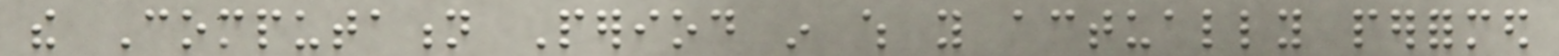the Computation Period in which you actually performed
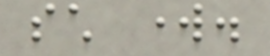such work.
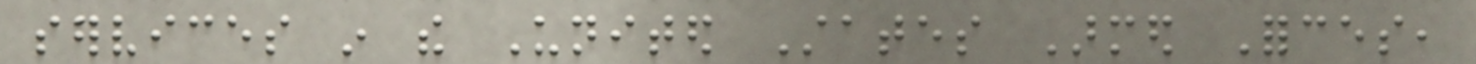services in the United States Armed Forces,
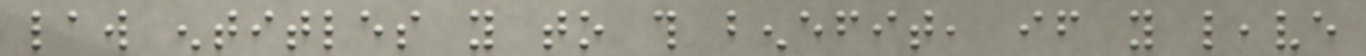law entitles you to this benefit, if you leave
